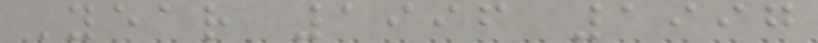Year 1996 1997
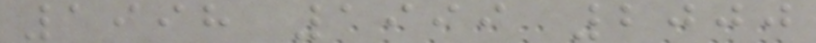1998 1999 2000
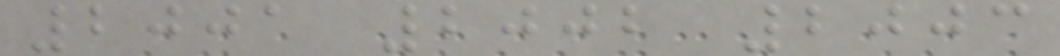2001 2002 2003
